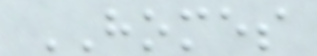HOMES
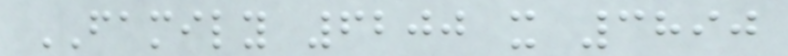FAMILY 6200 x 3890
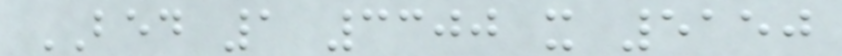BED 1 3300 x 5150
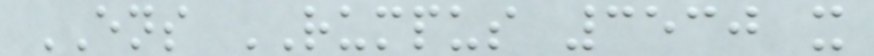ENS RUMPUS 3530 x
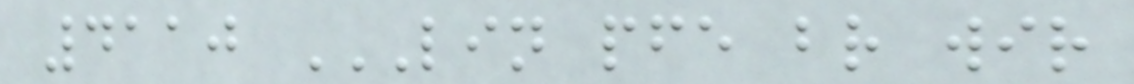4110 LIN PFE BR WIR
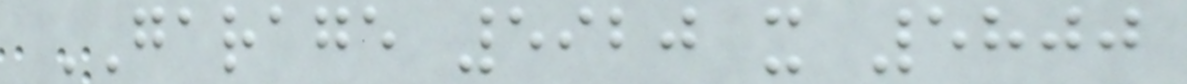GARAGE 5920 x 5800
